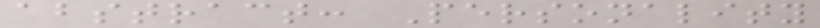abstract: Personality
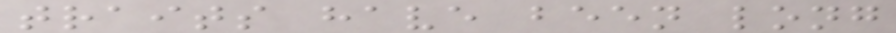traits have been long
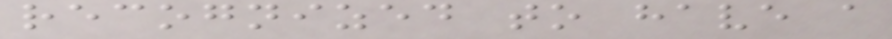recognized to have a
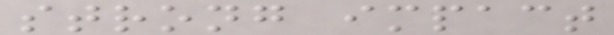strong impact
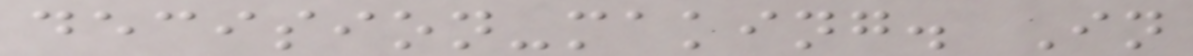decision-making. In
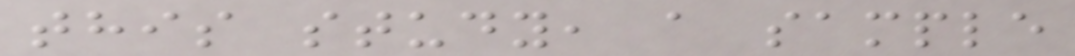this study, a sample
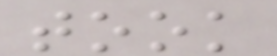took
